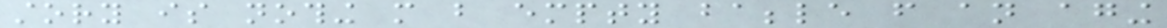story is nothing more but empty babble from an aging
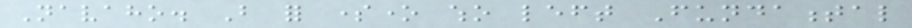Navaho. But for someone who left Fundamental
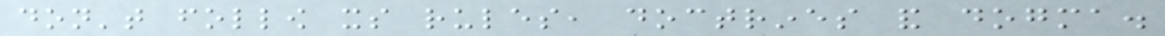don't follow its rules, doctrines and dogma.
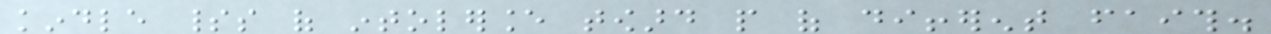kindle spirits of intolerance toward people of different faith.
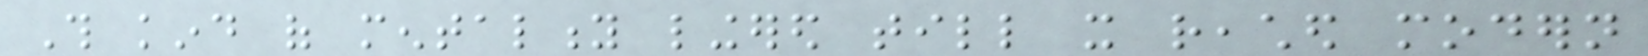This kind of mentality lingered till it reached modern
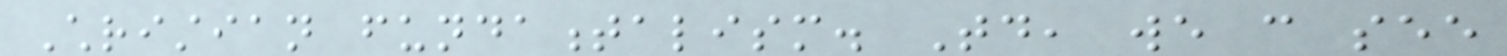Christian fundamentalism. Today, we can see
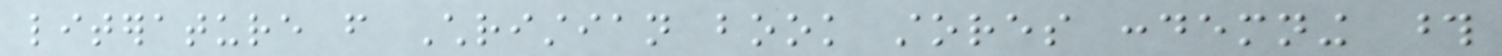literature from Christian book stores condemning those
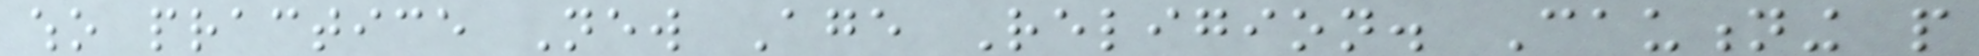who practice New Age Religion. Cautioning people
